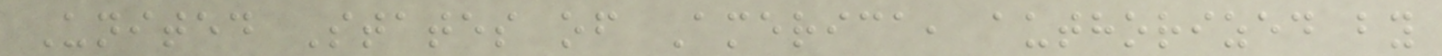United States of America, authorized by
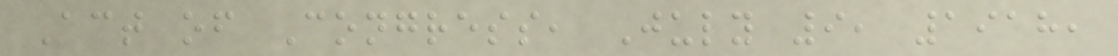Act of Congress, July 9, 1918,
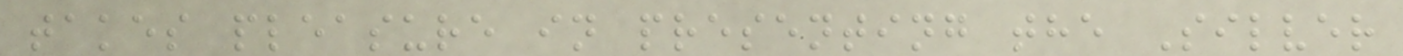takes pleasure in presenting the Silver
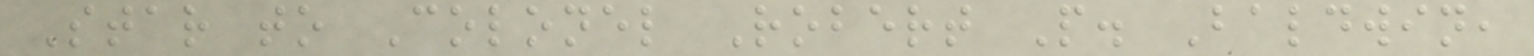Star to Colonel Robert P. Baldwin,
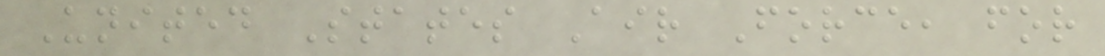United States Air Force, for
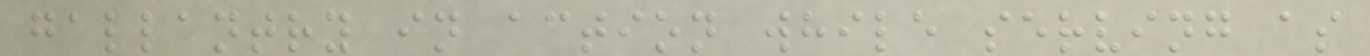gallantry in action while serving as
